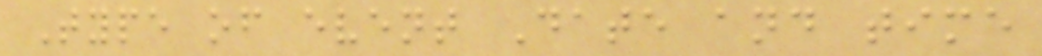Type of event Date and time
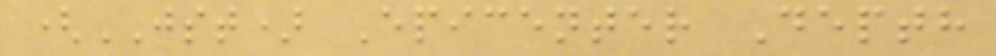(JST) Epicenter Depth
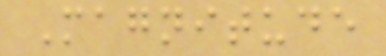Magnitude
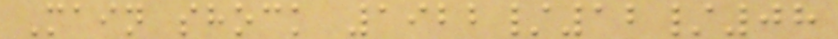Main shock 1922/12/08
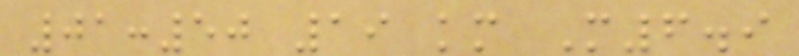01:50 19 km M6.9
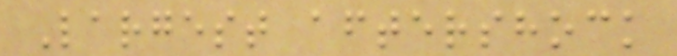Largest aftershock
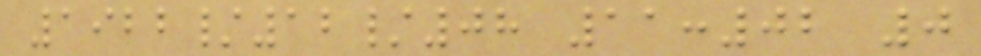1922/12/08 11:02 0
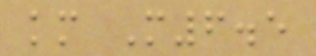km M6.5
